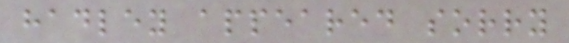hadley appeared sorry
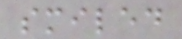smiled
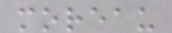moreau
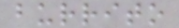burrito
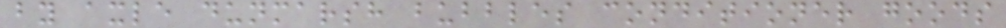by axle dunmarsh bubbles conditioner goods
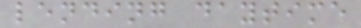lending daytime
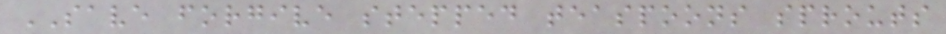SAVE forgive stepped teaspoons sprouts
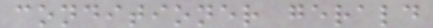conditioner gerald
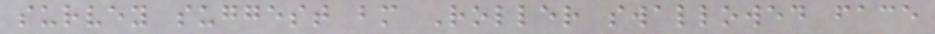survey suggest bm Roller swallowed face
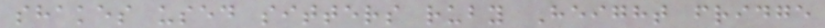shakes used sitters ruby Height fridge
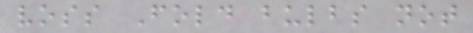voss Fold bulbs not
